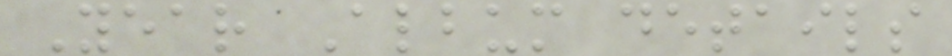Year Album details
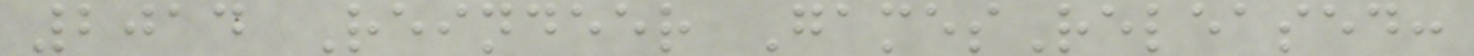2014 Reindeer GamesReleased:
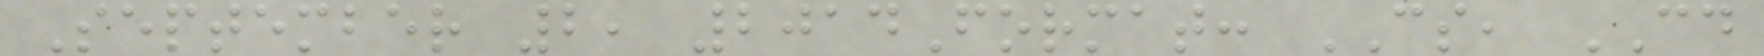September 2, 2014Format: CS, CD
